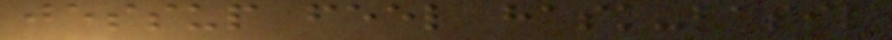jessup feel hask-basil
